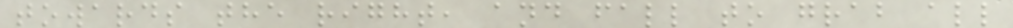towards the right, and fall to grab all
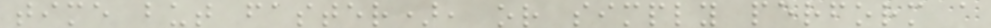time but faster), or simply perform a
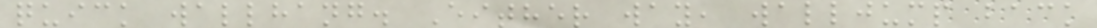quick wallhang. Either way, walljump back
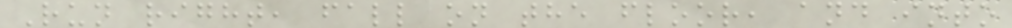Run right, fall on the floor, and into
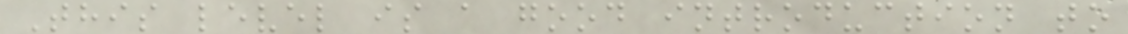This level is a good introduction to
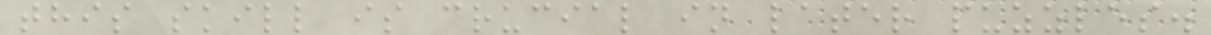this skill is crucial in later puzzles.
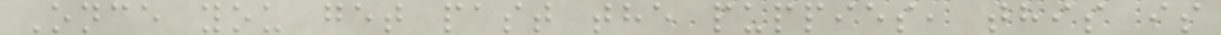Once you get past the puppies, this is
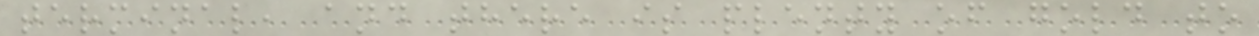terminal, and there is plenty of gold to
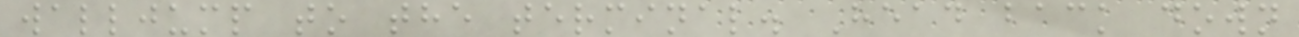walljump to the terminal. Head back down
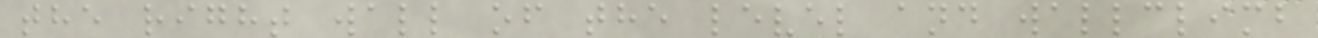the right wall of the level and wallclimb
